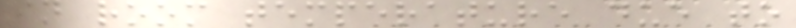in room temperature due to
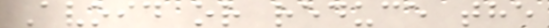Avoid or reduce the
